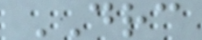DRC
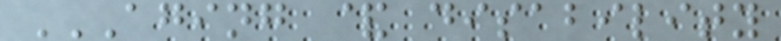AGING & DISABILITY
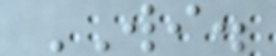WI.
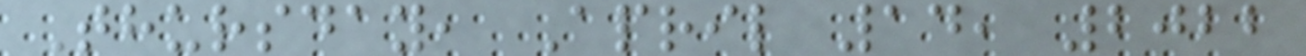Thursday, April 14, 2022
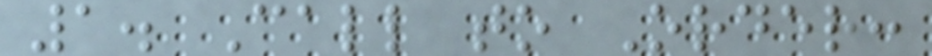1. Call to Order:
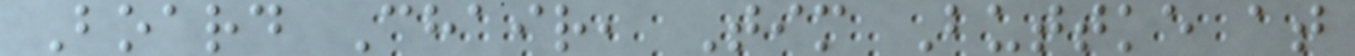Board Chair, Tim Buttke at
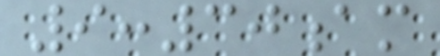9:30am
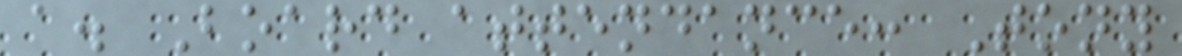a. Board attendance: Tony
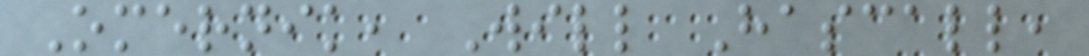Omernik, Will Hascall,
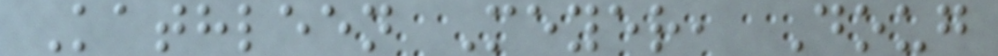Kathleen Meyer, Doug
